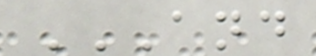AND
